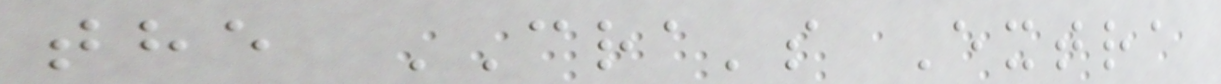the CRA's Extra
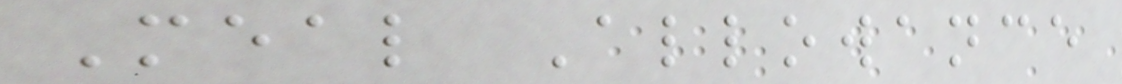Meal Allowance
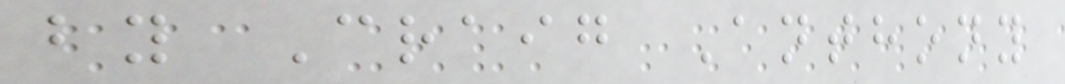by Craig Anthony
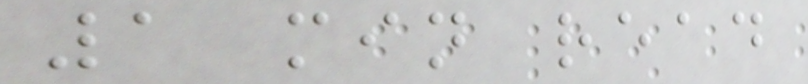1 min read
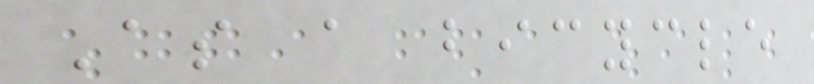As a bicycle
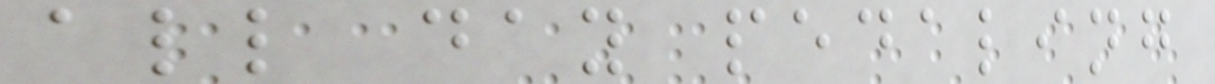all day pedaling
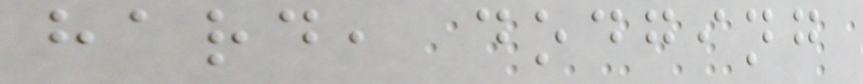hard, dodging
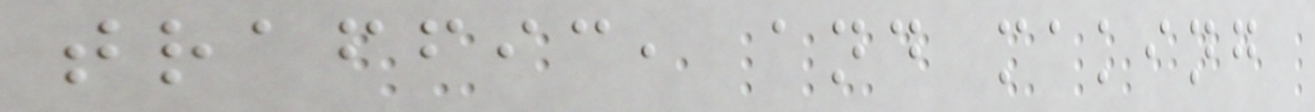traffic, and making
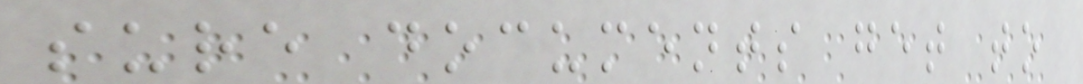sure documents get to
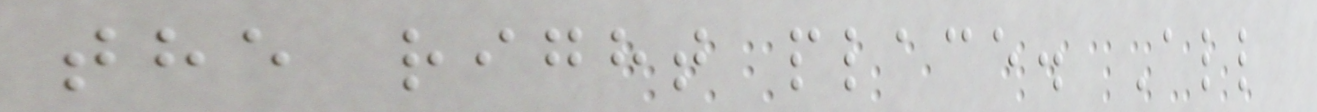the right place. All
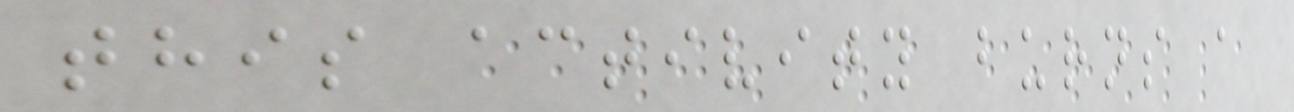this activity burns a
